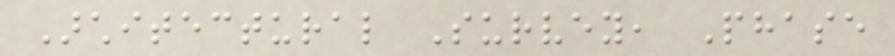Architectural Survey, Phase
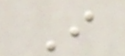I
